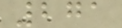271
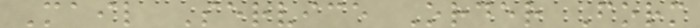Mail Service Order Form
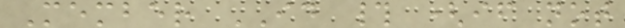Member ID # (if not
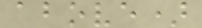above)
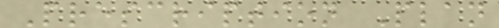Prescription Plan
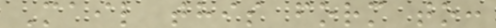Mail this form to:
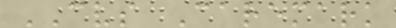CVS Caremark
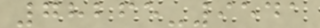78265-9541
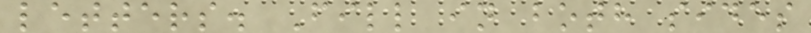letters. Fill in both sides
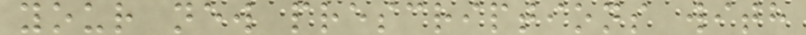your new prescriptions with
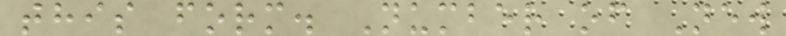this form. Number of New
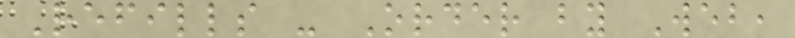Refills - Order by Web,
